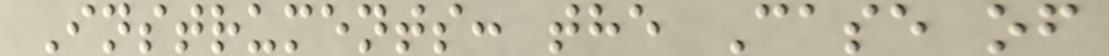Instruments: the Case of
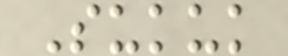Sukuk
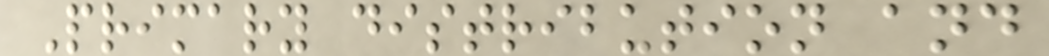Primary distribution and
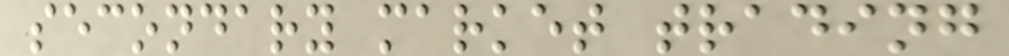secondary market trading
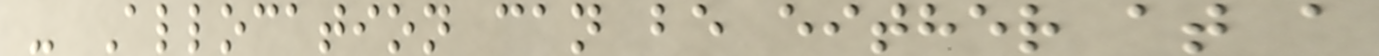- Allocation can be either at a
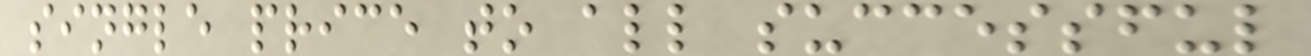single price to all successful
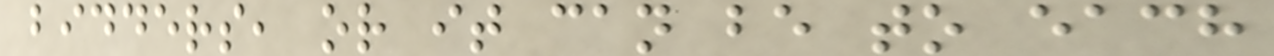bidders, or it can be to each
